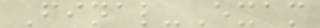Final-Exam
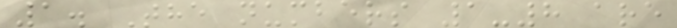1. The numbers 1-8 are
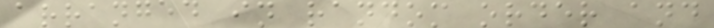arranged in random order and
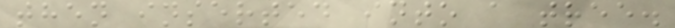then inserted into a tree.
